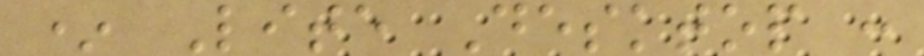* Lite Desktop :
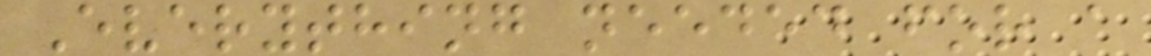Everything needed for a
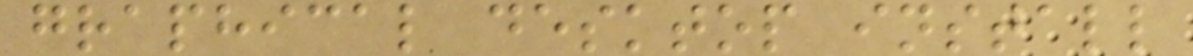graphical desktop install
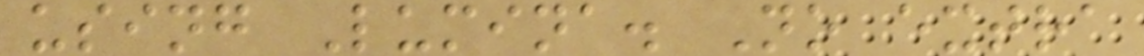using Lumina. No extra
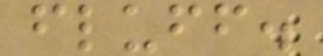fluff.
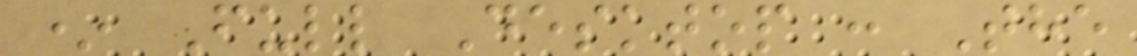* Full Desktop : The
